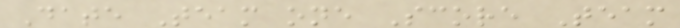Date Team one Score Team
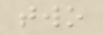two
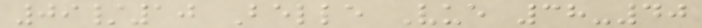09/10 Belle Vue 38-40
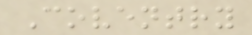Coventry
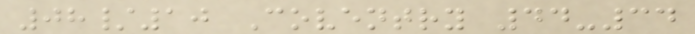08/10 Coventry 44-34
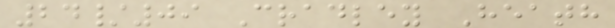24/09 Cradley Heath
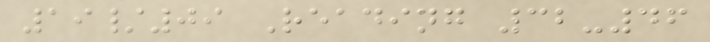19/09 Reading 32-46
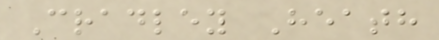Cradley Heath
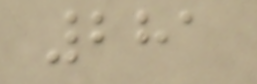281
